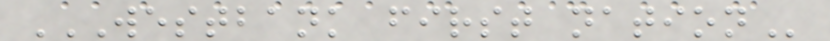WESTBANK FIRST NATION
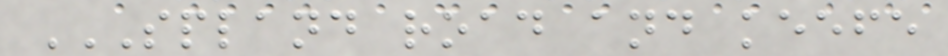SPLAND ROAD AND KEEFE
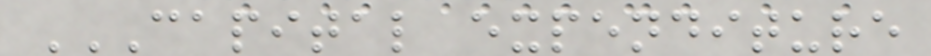CAPITAL EXPENDITURE
